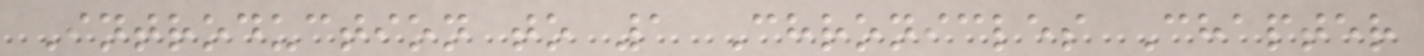Introduction to 1 Chronicles Chapter
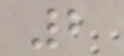2
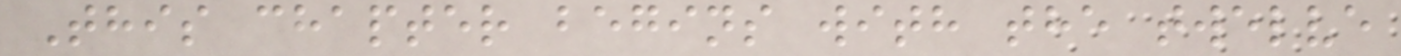This chapter begins with the twelve
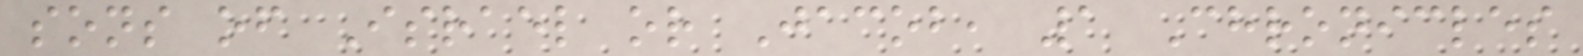sons of Israel or Jacob, 1 Chronicles
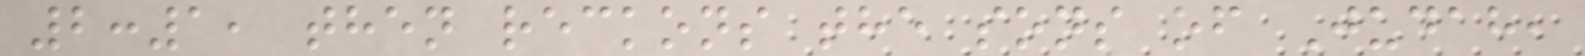2:1, then reckons the sons of Judah,
